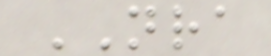NRA
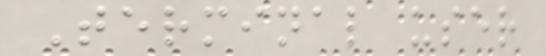Terminal user
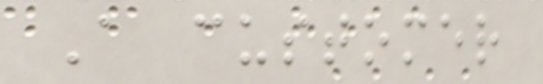A customer
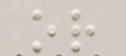or
